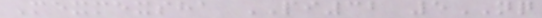Mexmexsha PI32 5NQ
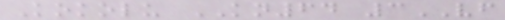Kokolu KN64 3VF
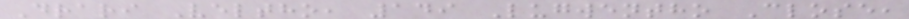Drari Veltho, 149 Lugwentho Close,
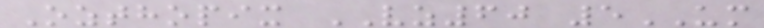Ozthopix VZ60 5UM
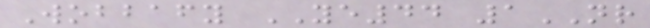Wobbafy YE44 1NR
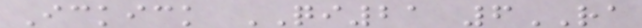Ickick QI21 6RA
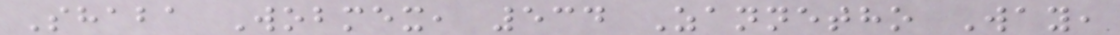Shaba Wobmex, 534 Zannetho Way,
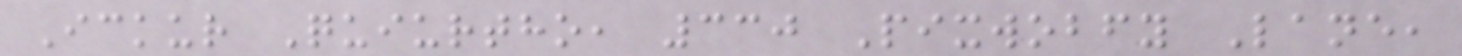Ickur Quiurtho, 330 Pixwobfy Lane,
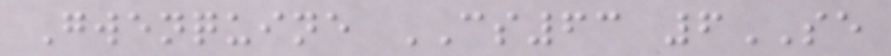Gwenquine CS63 6SE
